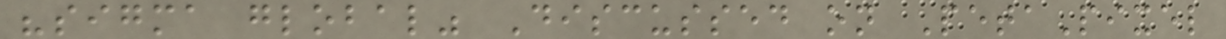"sigma global" Discussed on PetaPixel
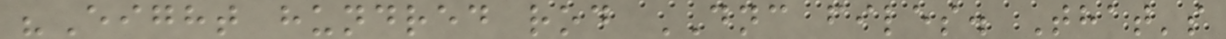"Eight hundred rod DNC files. That's
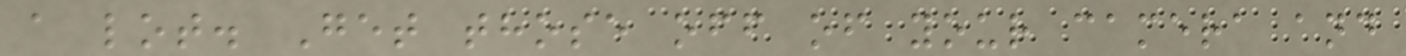a lot. Get those off of your camera and
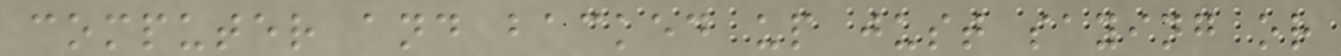computer and backed up just saying or
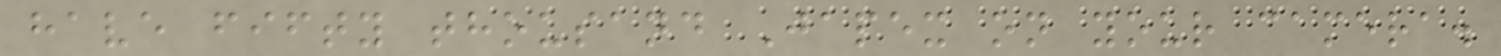have fifty thousand Japex on your camera.
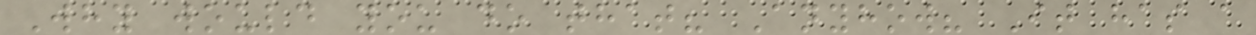Why would you do that? Anyhow? It has a
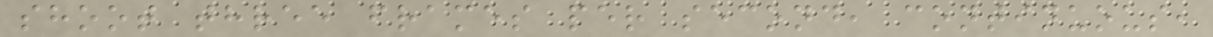shoot three frames per second, continuous,
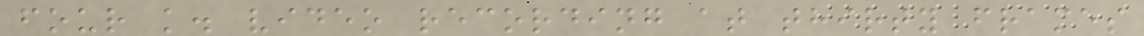four k. video recording at thirty frames
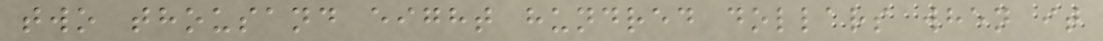two thousand eight hundred dollars when it
